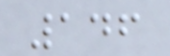146
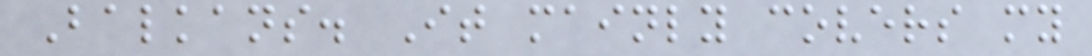Balkans. It mainly covers my
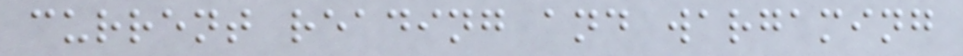current reading and wargaming
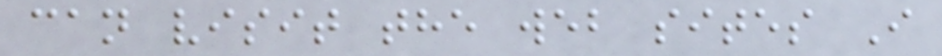can visit the web sites I
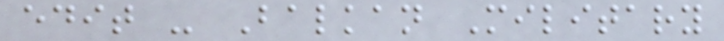edit - Balkan Military
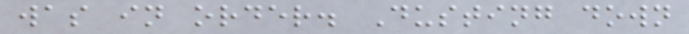was in order. Dusting down
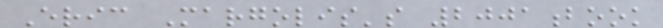Eric Margolis's 2001book
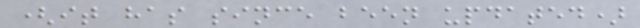(it has since been updated)
